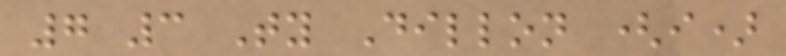7 3 Ty Dillon (i)
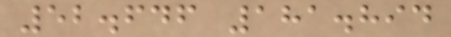52.646 181.894
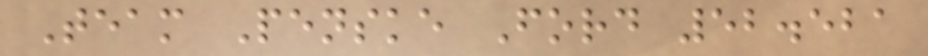Team Penske Ford 52.521
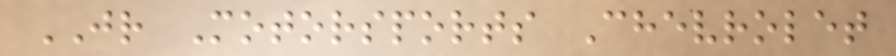JR Motorsports Chevrolet
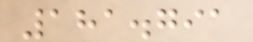181.791
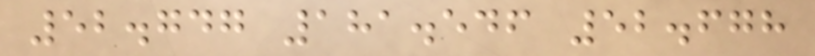52.747 181.546 52.678
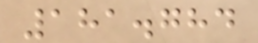181.784
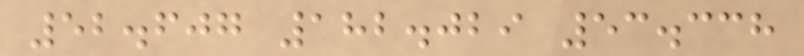52.607 182.029 53.338
